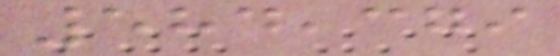584,379
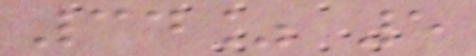34% 5
